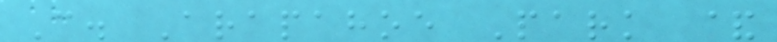C. Arapahoe Park &
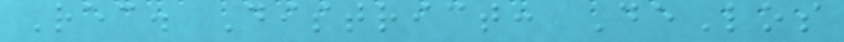Rec. District: DeLos
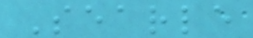Searle
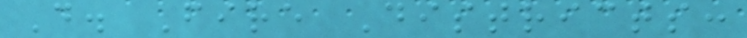D. Fire Districts:
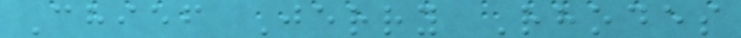Chief Jerry Rhodes
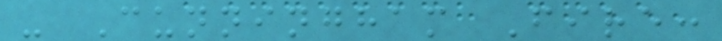- Cunningham Fire:
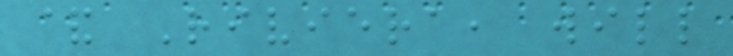& Riviera, will
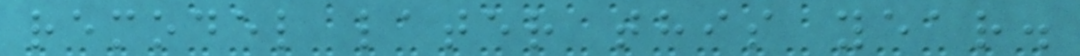remodel later this year.
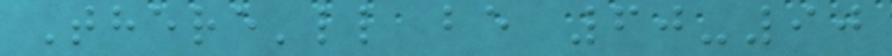There'll be 60-90
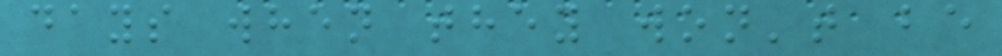days when they won't be
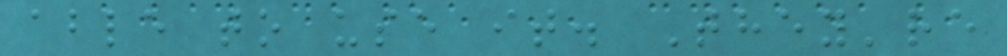able to use it. They're
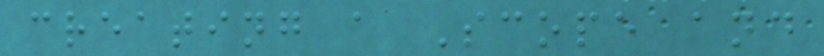creating a Scope and
